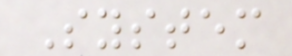System
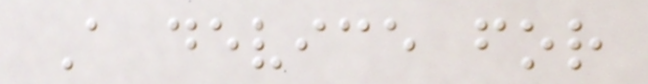A device for
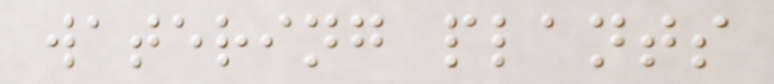watering plants
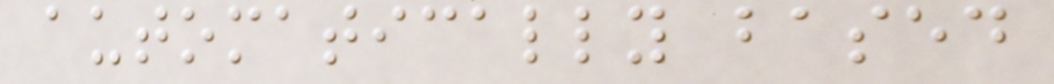automatically based
